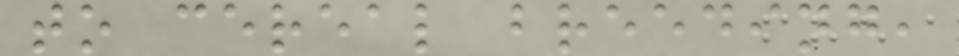to cereal breeding,
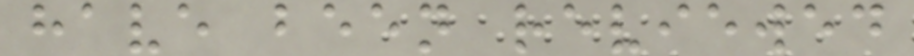have been reviewed
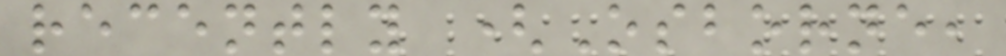recently (Osborne,
